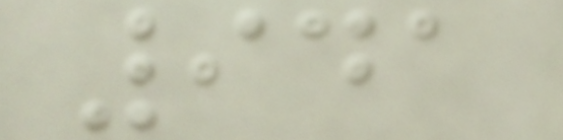941
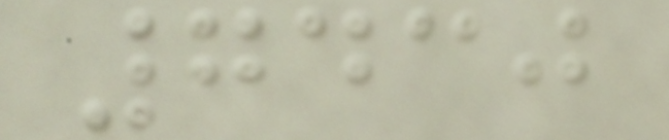7430
